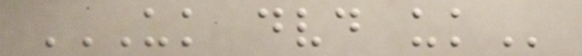UK DVD UK
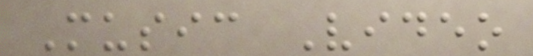Music Video
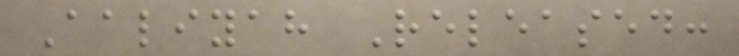Aaliyah Released:
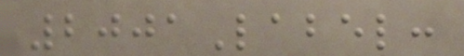2001Label:
